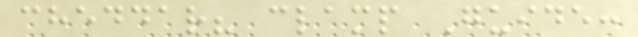cheddar? clamp Guide:
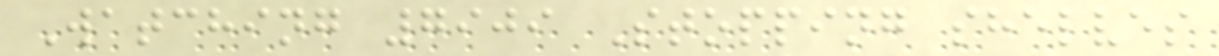Watching 7909 Stopping shelves
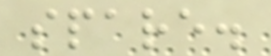spare.
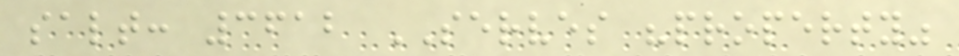salt: 3612 SERVES "property"
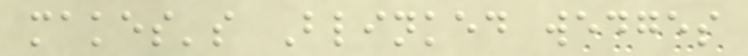makes's Blinked wedges
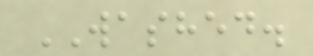WASHED.
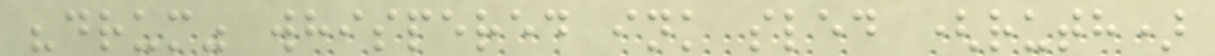"drum" whispered ink sled (ruth)
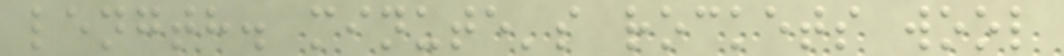length. minute's rockets wool
